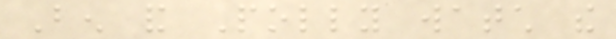Ben and Polly watch the
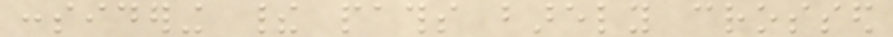considering their paths barely crossed
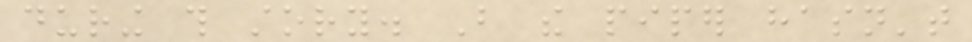during this story. But the piper hasn't
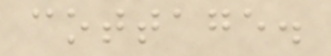cottage.
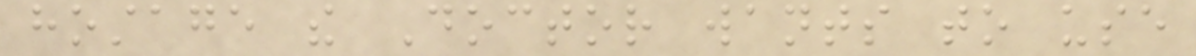hostage the Doctor wants to use
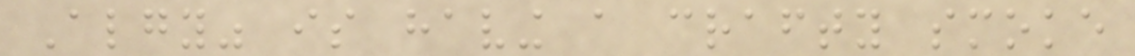Algy" is having a crafty smoke
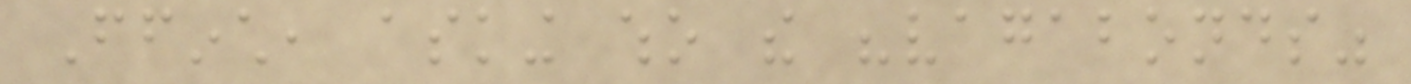Ffinch, asking who the "vagabonds"
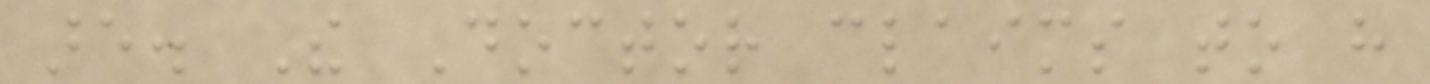are. The Doctor claims to have
